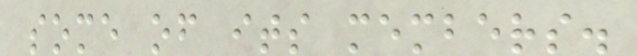some of its members.
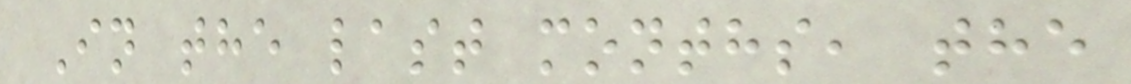In the last months, the
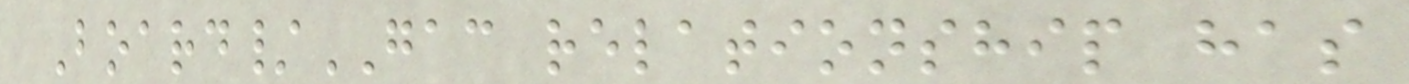Board/GAC relationship has
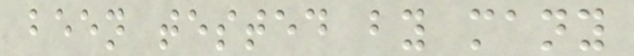been tested by many
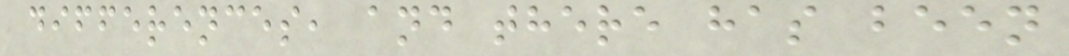differences, and there has been
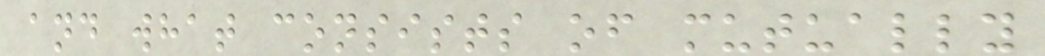and what consists of mutually
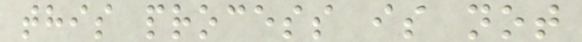this process is not
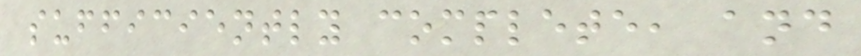sufficiently complete, and
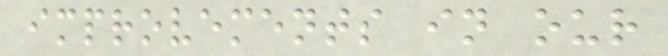improvements in our
